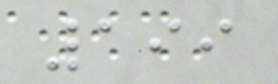199
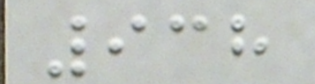938
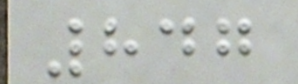847
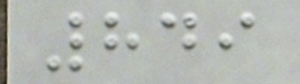849
